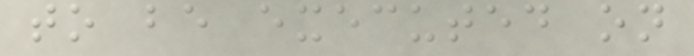to be executed on
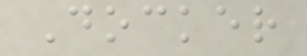Docker
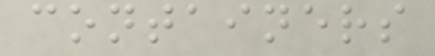containers
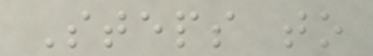Steps to
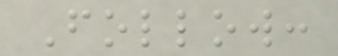Follow:
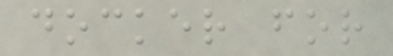docker for
